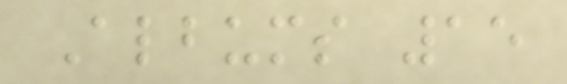Albums 15
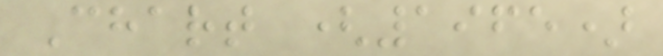Chart (1965)
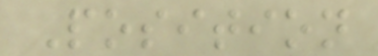Position
